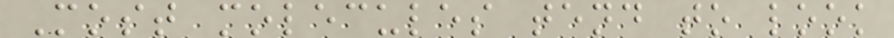Most molecules tend to look
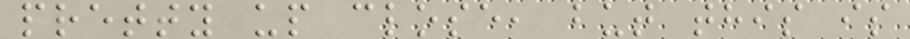pretty up close, but this is
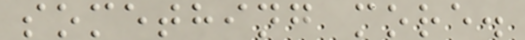something more.
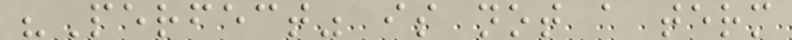"Perfect" is not a term
